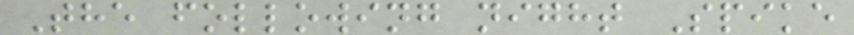The following night Spike
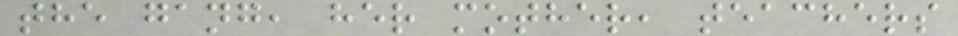the gang, her mother, teachers
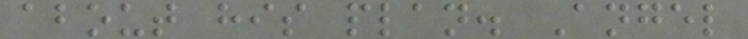about his plan. Angel
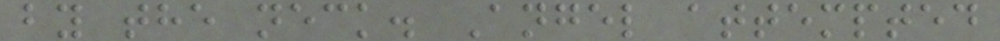by the neck. Angel attempted
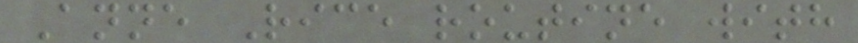Anne Rice routine with
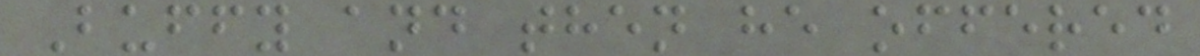Buffy and then he offered
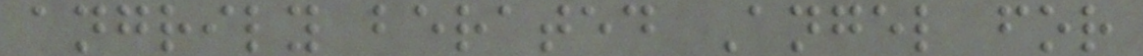angrily berated Angel for
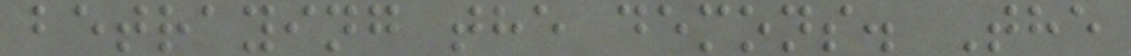betraying the demons. The
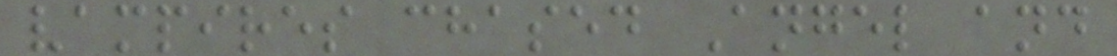vampires chased Angel and
